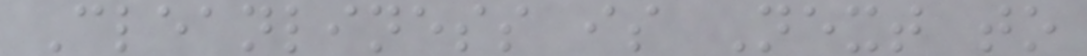Cleanliness is Next to
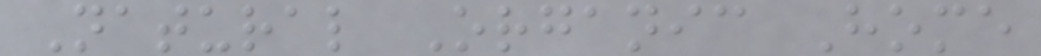Natural Organic Home
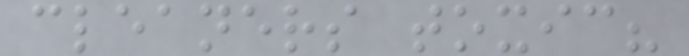cleaners toxic?
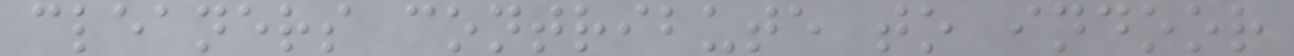cleaners contribute to indoor
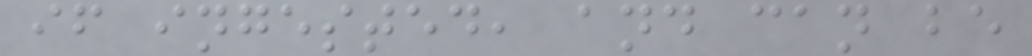if ingested, and can be
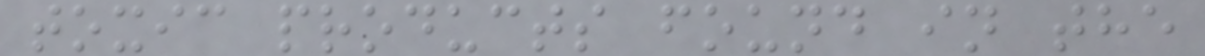toxic products found in the
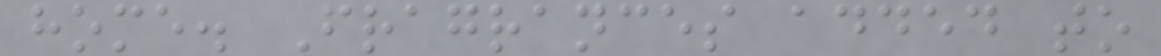home. Fragrances added to
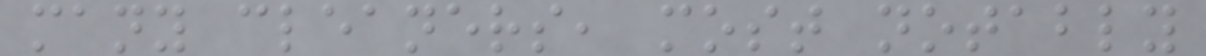many cleaners, most notably
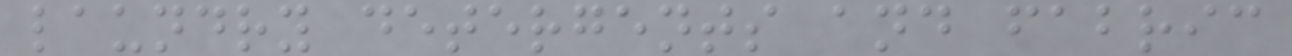laundry detergents and fabric
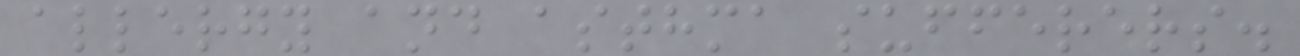allergy and asthma sufferers.
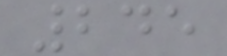245
